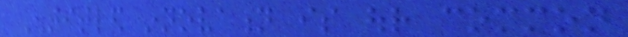Entitled innovation is our common
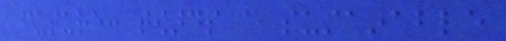future: towards a sustainable
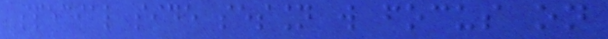special side session will focus on
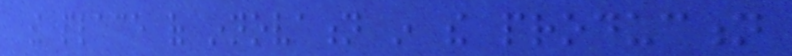the place of innovation in the production
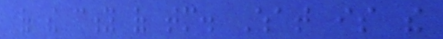of the city of tomorrow. What is the
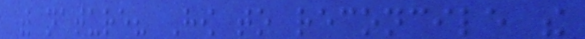with nature? How to reconcile the
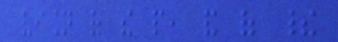vision of the people, and of their
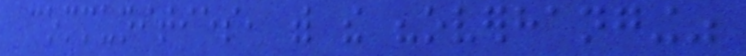communities, with the "overhanging"
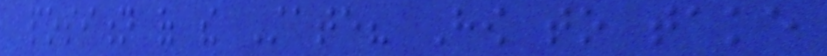position of the State? How to take
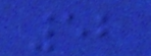52
